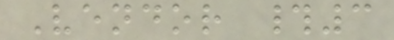Vendor #3
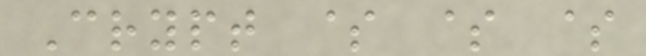Crypt $ $ $
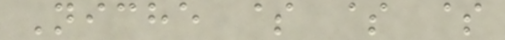Niche $ $ $
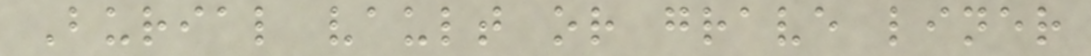Burial vault or grave liner
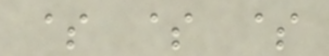$ $ $
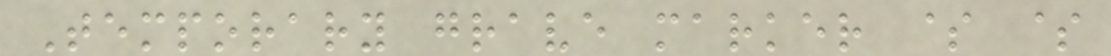Temporary grave marker $ $
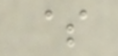$
